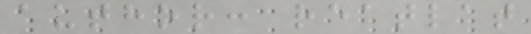author: reatlat
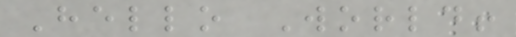Hello World!
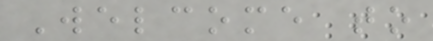Welcome to
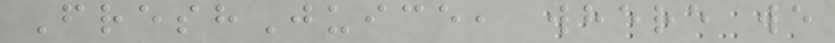FreshJuice, where we
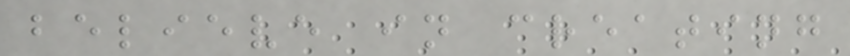believe in creating
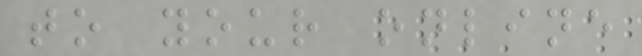to your online
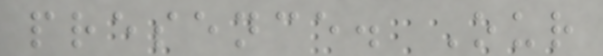presence. Our
